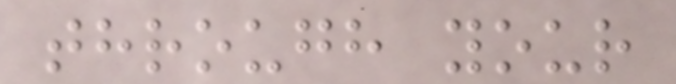through your
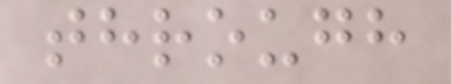through
